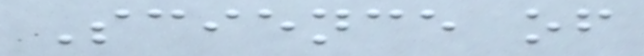Science of
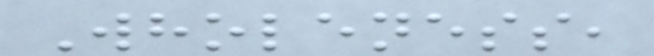Wholeness,
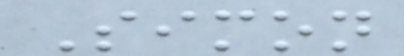Simon
